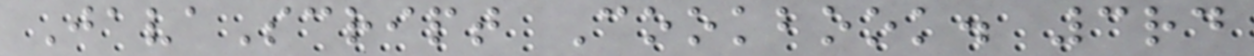JavaScript Cookbook. 3rd
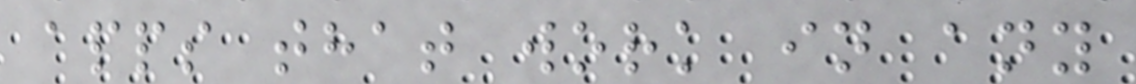apps that work in any
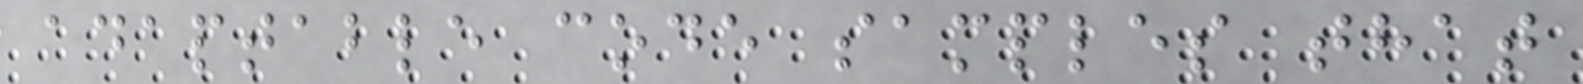adaptable code samples that
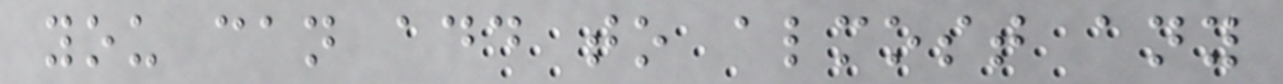you can add to almost any
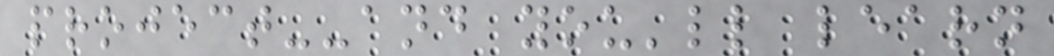project--and you'll learn
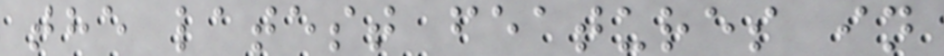the latest features in
